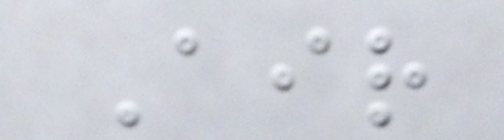Air
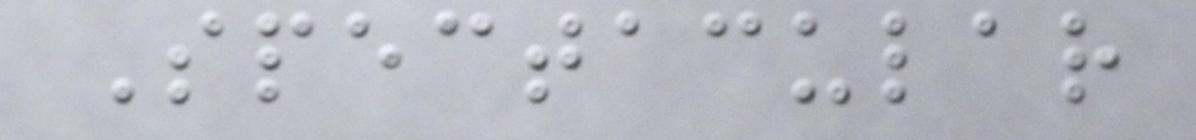Spectacular
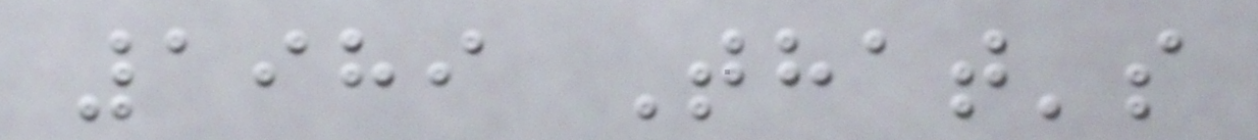1989 That's
